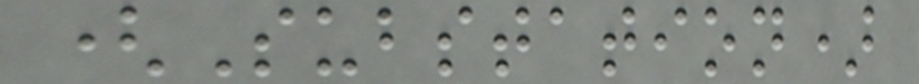(Substation)
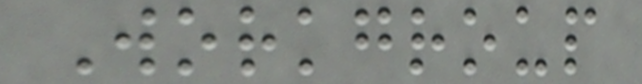Workgroup
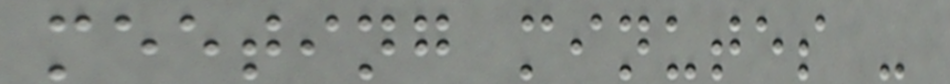meeting minutes -
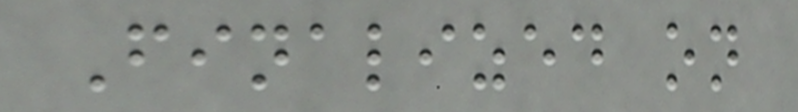Finalized on
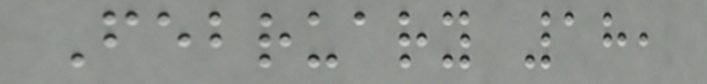February 18,
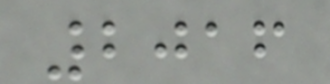2016
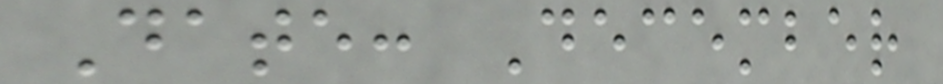Date: December
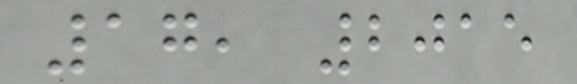17, 2015
